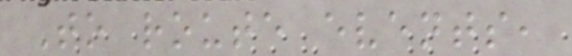To route events,
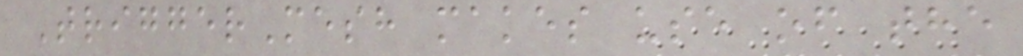TriggerMesh makes use of the
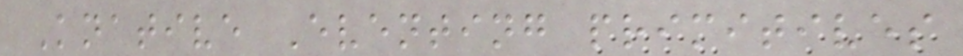Knative Eventing primitives
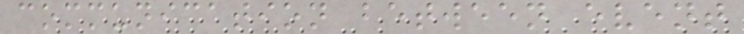communication between event
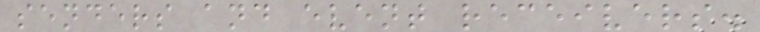senders and event receivers.
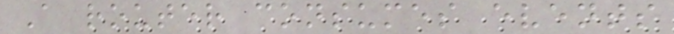A router consumes events
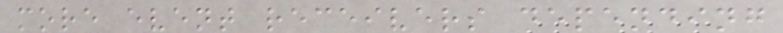more event receivers depending
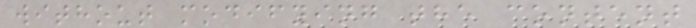without modifying the content
